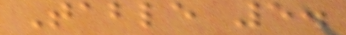Table 5.
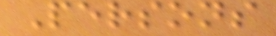Persons
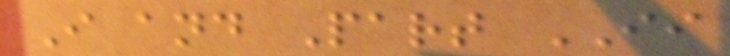I and Part II
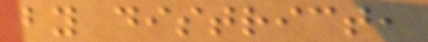by district,
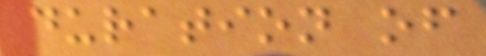duration of
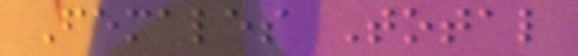Females Total
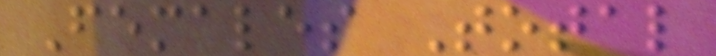Females Total
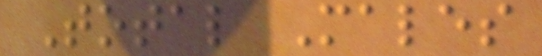Total Males
